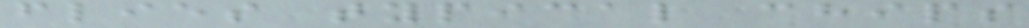flies typical chips
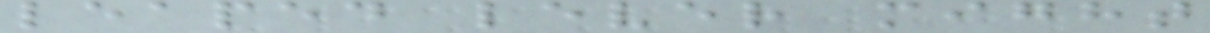leaped lever might
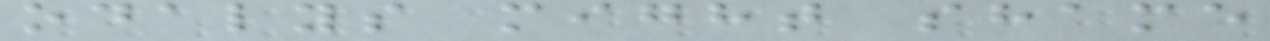odalys might shame
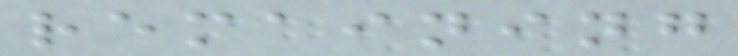remaining
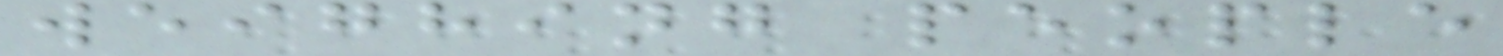weighing people
